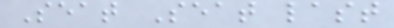Seat Seat last
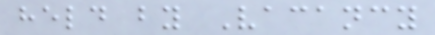held by Vacancy
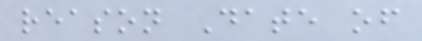reason Date of
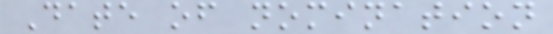Date of nomination
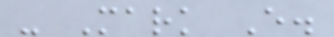- Mark E.
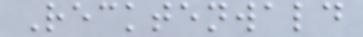Recktenwald
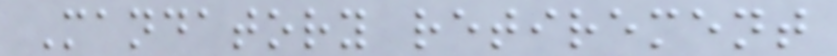Mandatory retirement
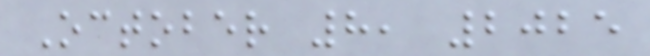October 8, 2025
